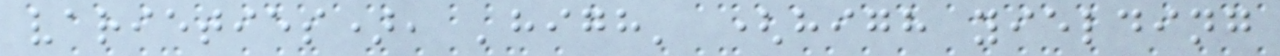varieties), 'high' (high yielding
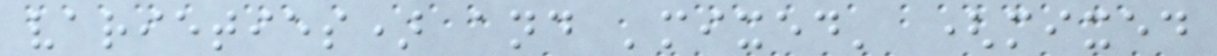varieties) and 'mixed' (mixed
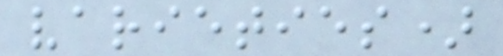varieties)
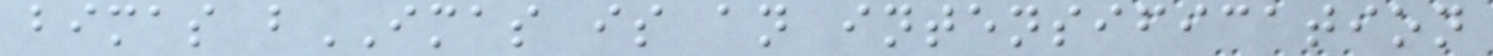bimas bIMAS is an intensification
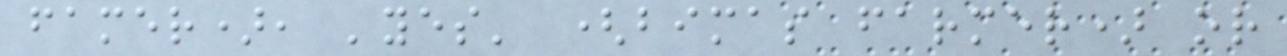famer), 'yes' (bimas farmer) or
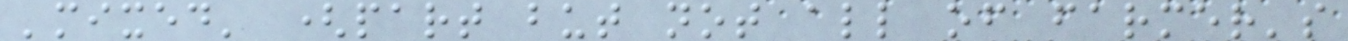'mixed' (part but not all of farmer's
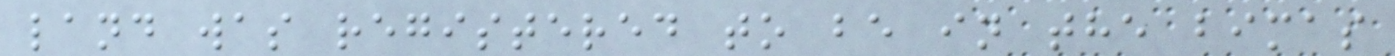land was registered to be in the bimas
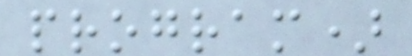program)
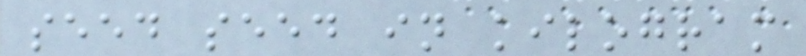seed seed in kilogram
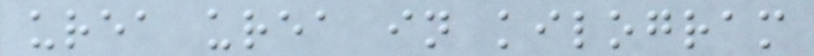urea urea in kilogram
